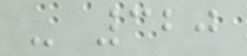- 320
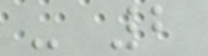- 2
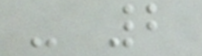- 2
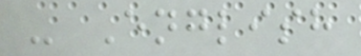- English
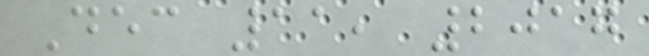Dec 11, 2017
